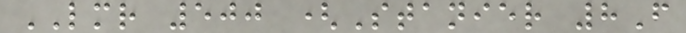LMR 500 (Stanier 8F
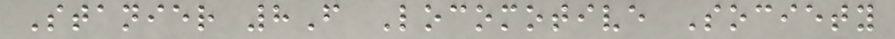Stanier 8F Locomotive Society
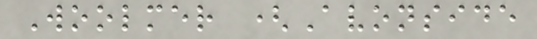Woolmer (Avonside
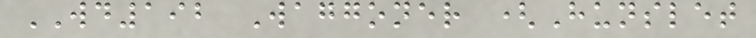WD192 Waggoner (Hunslet
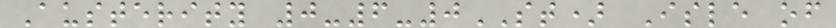Austerity 0-6-0ST) Isle of
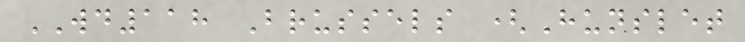WD118 Brussels (Hunslet
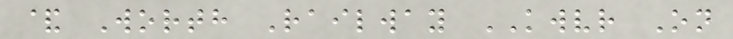& Worth Railway KWVR On
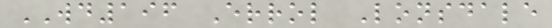WD196 Errol Lonsdale
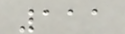111
